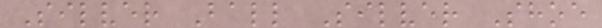Silver Ball Silver Shoe
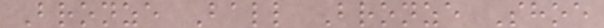Bronze Ball Bronze Shoe
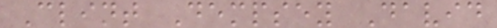Clint Dempsey David
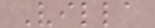Villa
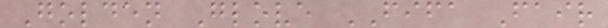Golden Glove FIFA Fair
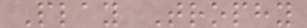Play Trophy
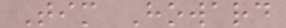Tim Howard
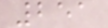251
